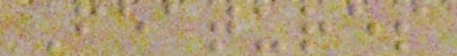Features
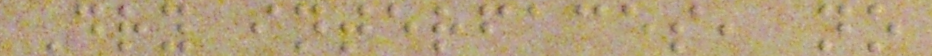Dry interfaces, no
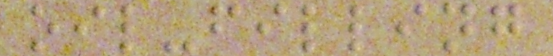oil-filling
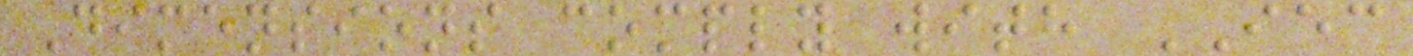Dimensions comply with IEC
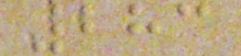283
